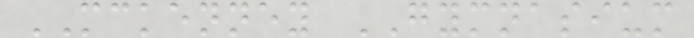MCKENNEY GYMNASIUM
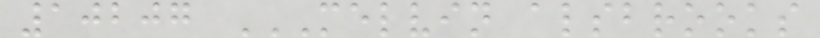10207 MELVIN ALSBROOKS
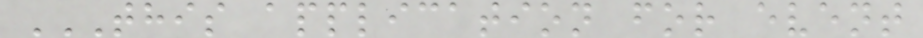THIS APPLICATION FOR EVENT
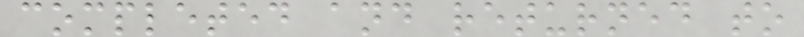completed and returned to
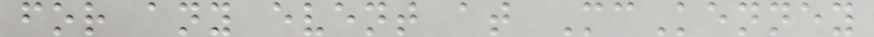for any event at McKenney
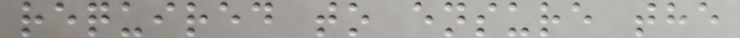required to ensure the
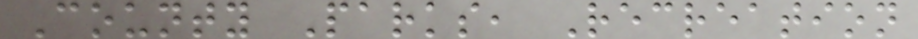County Parks, Recreation
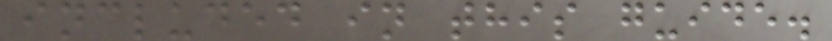included in this guide.
